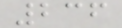236
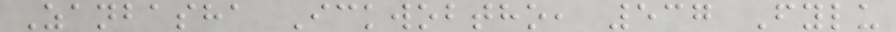Zanbasha Ickwobtho, 537 Fylu
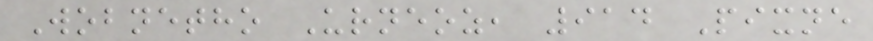Wobnetho Urneoz, 914 Pixne
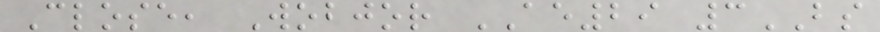Close, Wobjor AE29 3BS
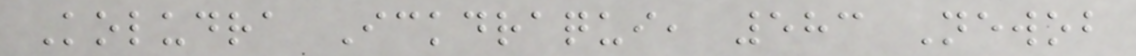Koludra Ickdraqui, 583 Newob
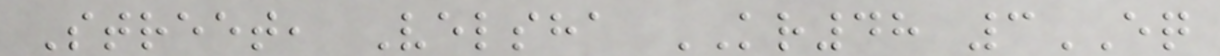Street, Velsha KR48 3EQ
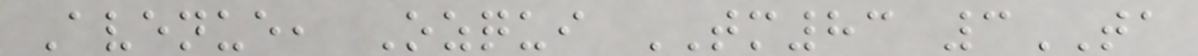Avenue, Ozqui TM83 3TA
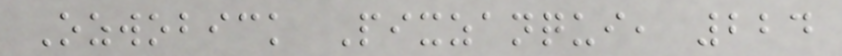Ozwobick Pixzanqui, 224
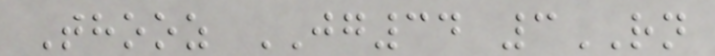Thooz JG34 3RN
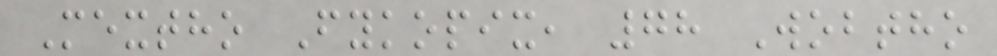Mextho Fykopix, 78 Wobtho
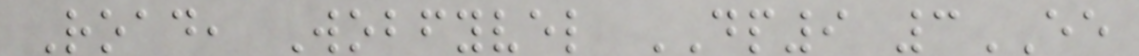Road, Wobfyvel DP9 3EE
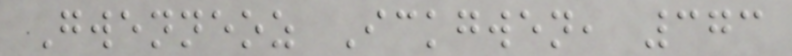Gwenneoz Ickgwen, 373
